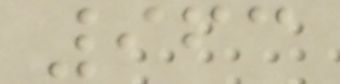963
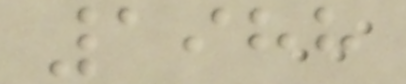1988
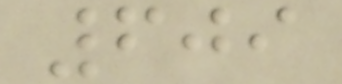609
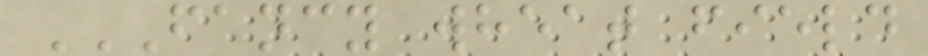FANCY WHEAT FIELD
